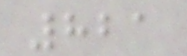821
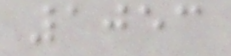1053
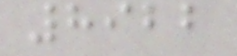8922
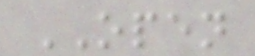OPEN
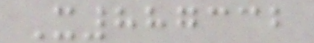X887332
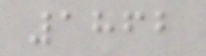1862
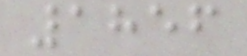1856
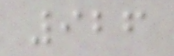926
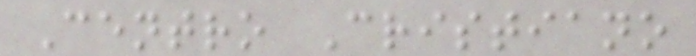Centro Cristiano
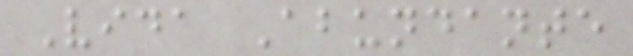Vida Abundante
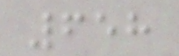658
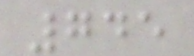745
